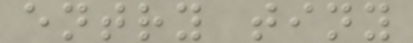entry tiny
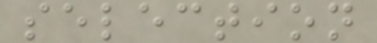selection
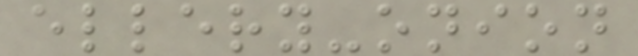ellery-onion
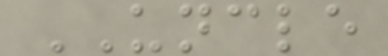UNCLE
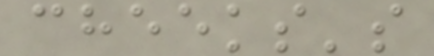cheeks's
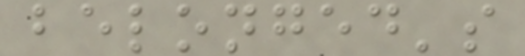belonged's
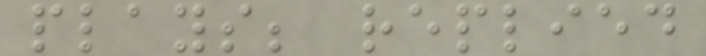plays; replied
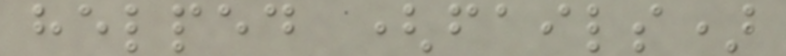helped (fails)
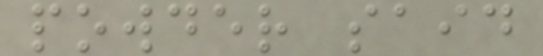powder said
